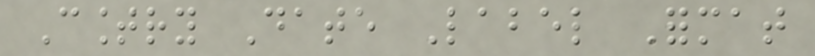Country Date Label Format
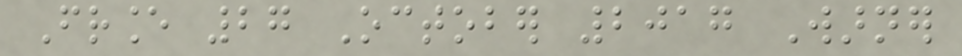France 27 October 2017 Warner
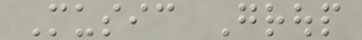Music Group
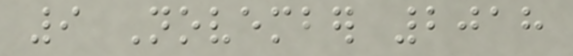9 November 2018
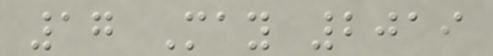17 May 2019
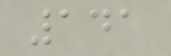141
